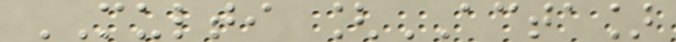MULTI [ACTA]
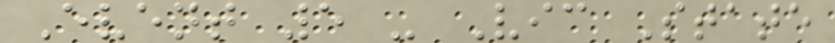Event 5 - Vic State
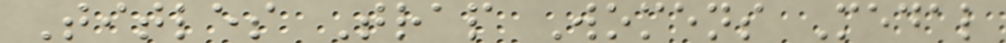Titles Trap Womens Medal
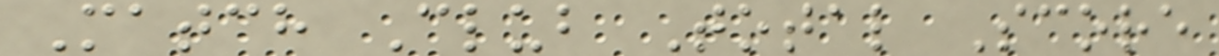Match Club Total Score
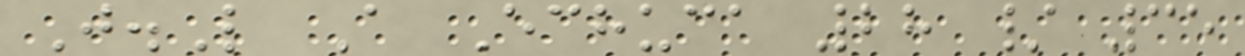J.L A Echuca 28 / 35
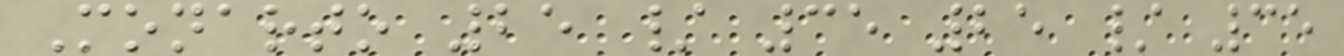Monarto 25 / 35 25 / 35
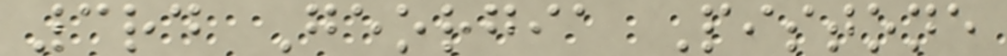3rd Georgia Pistone
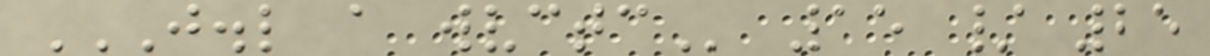J.L A WVCTC 15 / 25
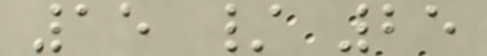15 / 25
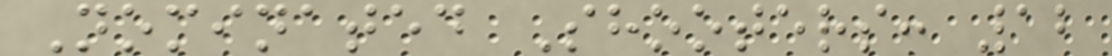Nominated Shooters: 12
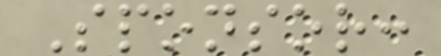Sponsor:
